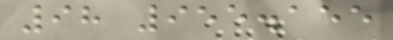98 955.155
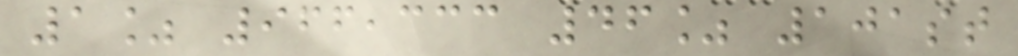1% 966,333 46% 101st
